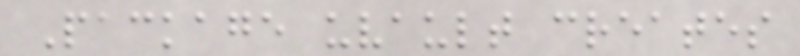Package uvault creates
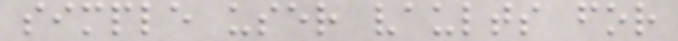simple user vaults for
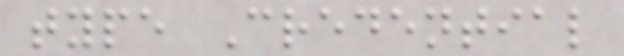type Credential
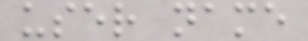user name
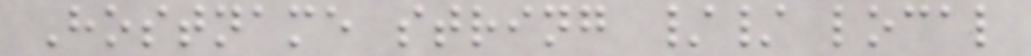Hostname string // local
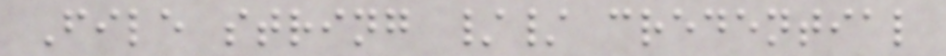File string // credential
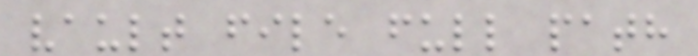vault file full path
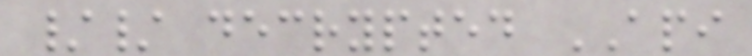// decrypted API
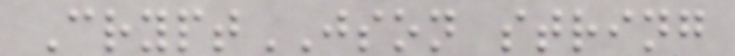CryptJSON string
